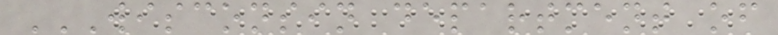WISCONSIN DEPARTMENT OF
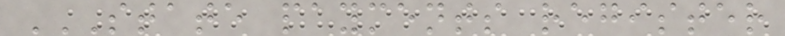STATE PAYMENTS REGISTER
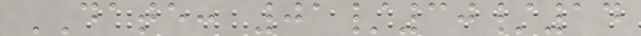DATE: 01/30/14
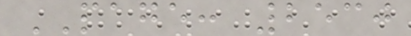PAGE: 2530
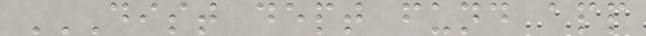DIST DEPT FUND APP
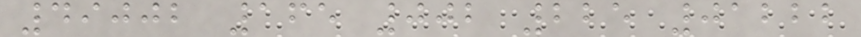49002 165 002 225 01222
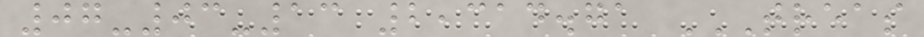07-03-13 2,314.71 TREAS
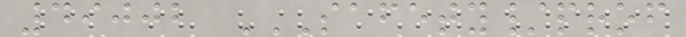49002 SAFETY/PROF
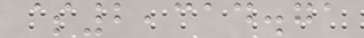$2,314.71
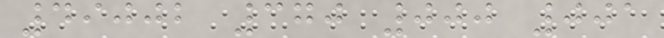49002 370 000 001
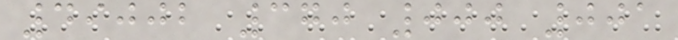49002 370 000 001
